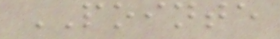POINTE
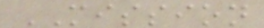MISSION
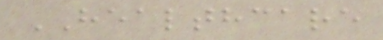HEALTHCARE
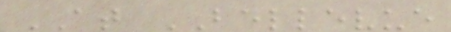AT BELLEVUE
